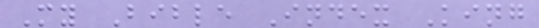My Bible Index King
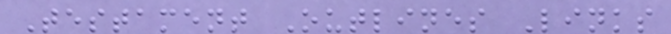Testament Outlines Links
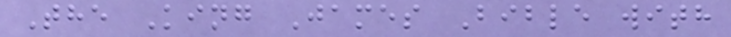The King James Bible with
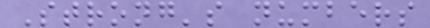Strong's numbers
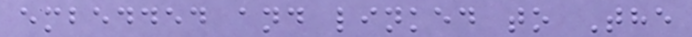embedded and linked to The
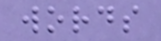words
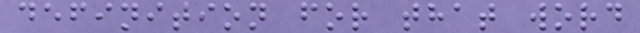definition for that word
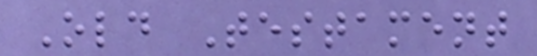Old Testament
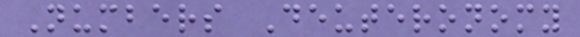Numbers Deuteronomy
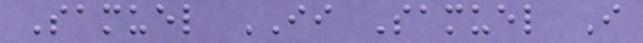Samuel II Samuel I
